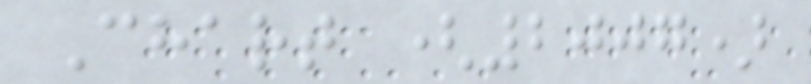Chart (2007)
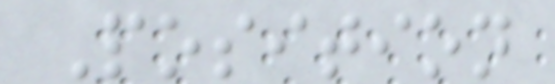Position
